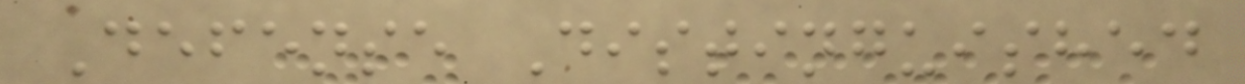Defense Distinguished
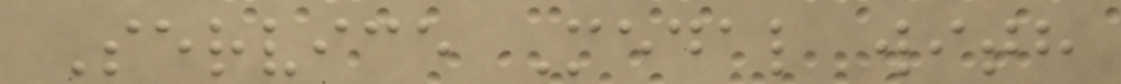Service Medal with
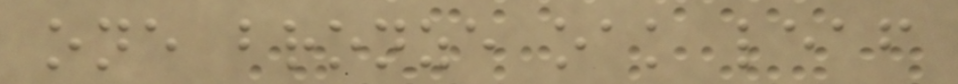one bronze oak leaf
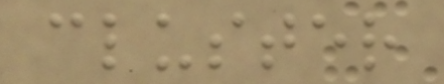cluster
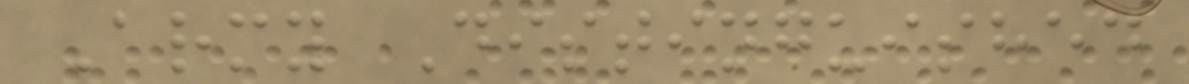Army Distinguished
